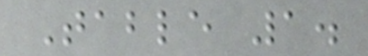Table 1.
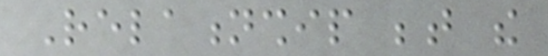Relationship between the
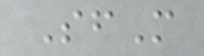SfM
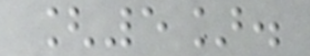[5].
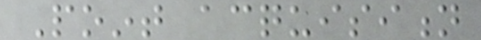Point acquisition
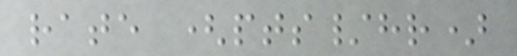rate (pts/hr)
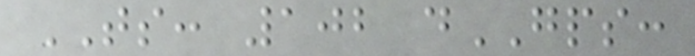TS: 102 dGPS:
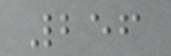256
